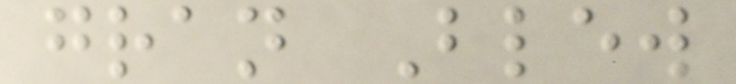gran Blew
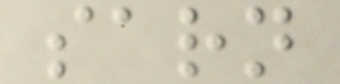sarn
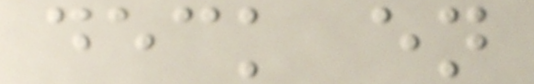deck en
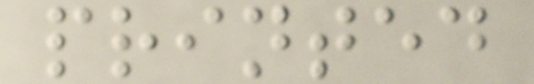printed
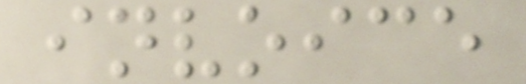invoice
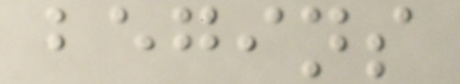begins
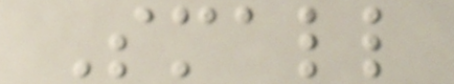Small
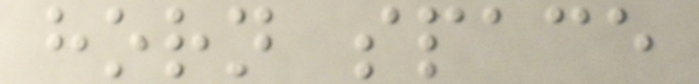horn space
